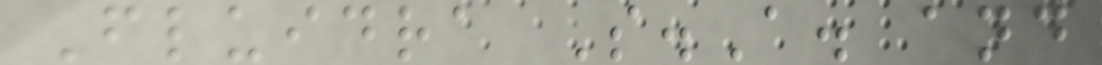Fluidra S.A. and
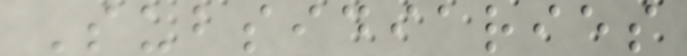Subsidiaries
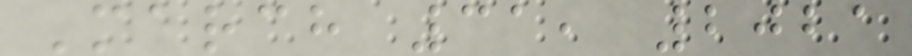March 31, 2021
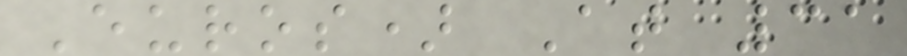Euros) At 31
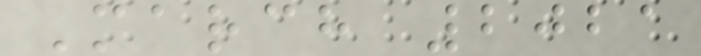March 2021
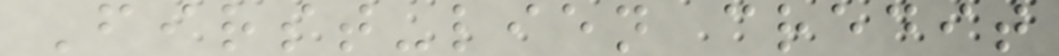First-lien credit
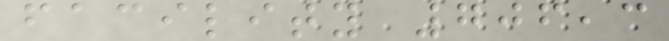facility 706,3
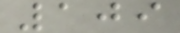109
